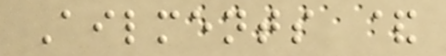Ailments &
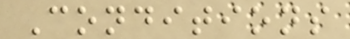Conditions
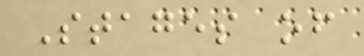Stages of
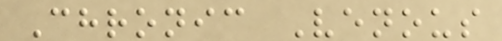Chronic Venous
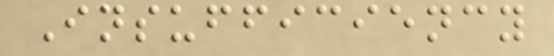Insufficiency
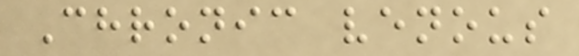Chronic venous
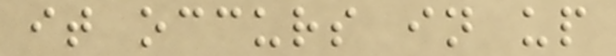it occurs in up
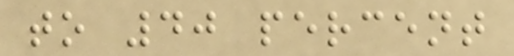to 40 percent
